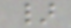}
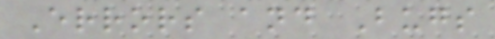Errors and Bugs
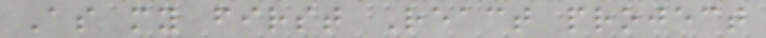As my first React project
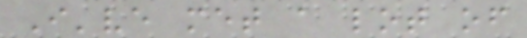I've met a lot of
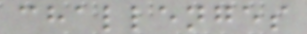challenges
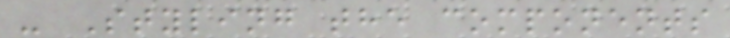- Styling the components
